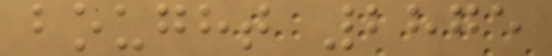bought 2875
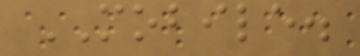MOBILE.
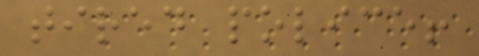tired police!
